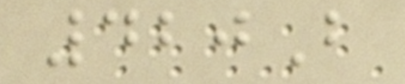420B
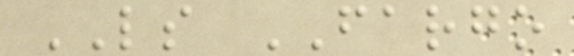LS FARGO
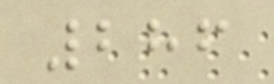286
